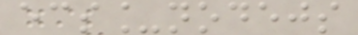ecs_nodejs
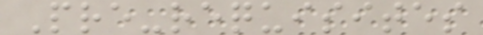Pre-requisites
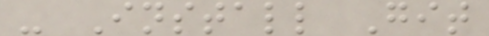- Install Git
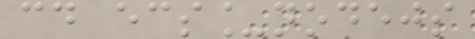cd ecs_nodejs
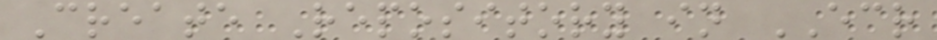Create Repository in ECR
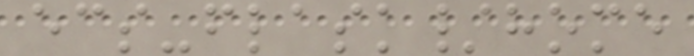ecs-flask/home
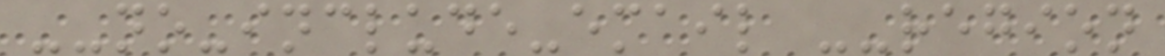--no-include-email --region
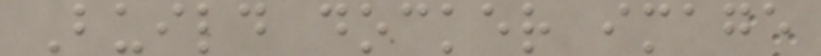Build docker image
